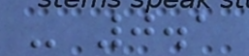- 0.1
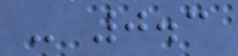- 0.3
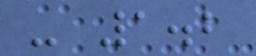- 1.2
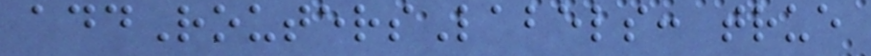addRoutersLabels: true
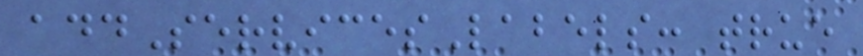addServicesLabels: true
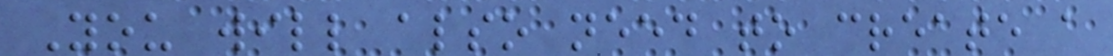You will also need to create a
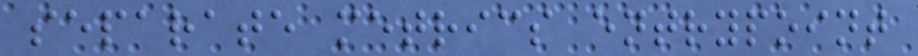separate metrics entrypoint
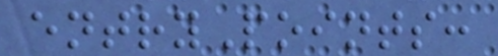entryPoints:
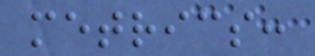metrics:
